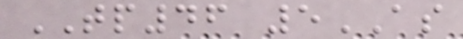TP46 5AS
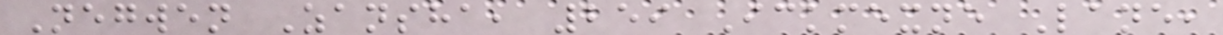Negwen Zansha, 259 Ickmexne Lane,
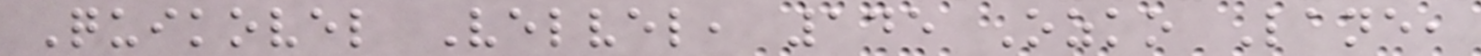Quikovel Velvel, 145 Ozko Lane,
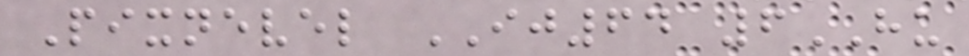Pixnevel IJ64 6HU
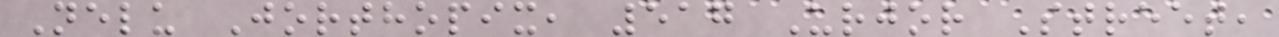Nelu Jorthopix, 517 Urjor Street,
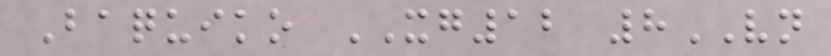Baquiko XG12 8VN
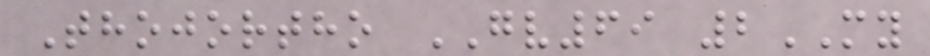Thojortho GV69 2MY
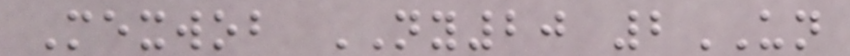Mexwob NY20 2UN
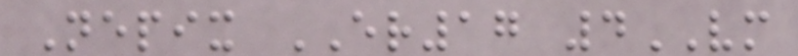Nepix ER17 4VM
